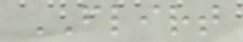FLIRT
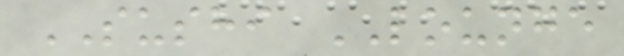SUSHI LOUNGE
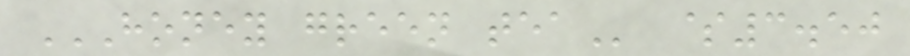HONEY GREEN TEA $3.50
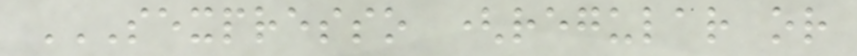SEXPRESSO (REGULAR OR
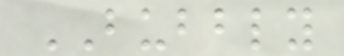BUBBLY
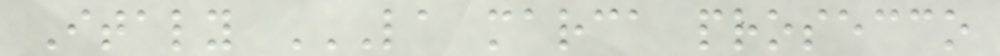Italy LA MARCA PROSECCO
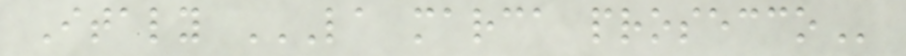Italy LA MARCA PROSECCO
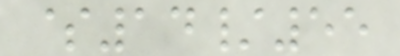$14/55
